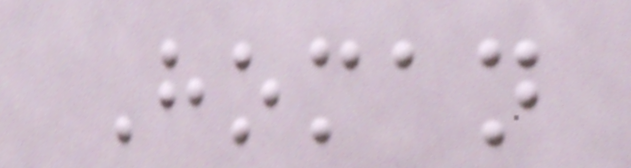Homan
